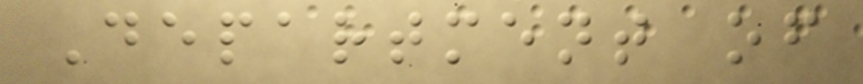Department of
